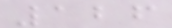126
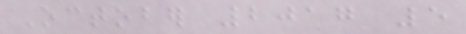October 2017 5
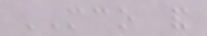MCO and
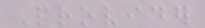Provider
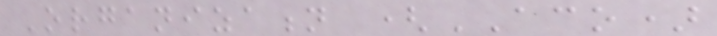Organization (ACO)
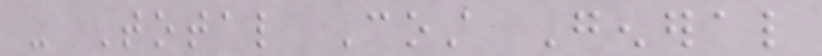- Total Cost General
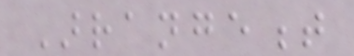Arrangement
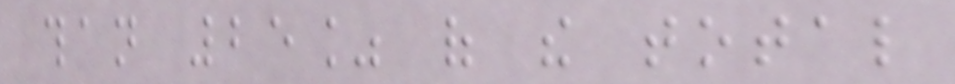than 25% of the total
